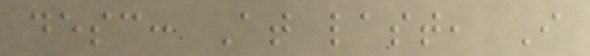desc: At last, I
